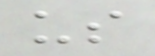us
